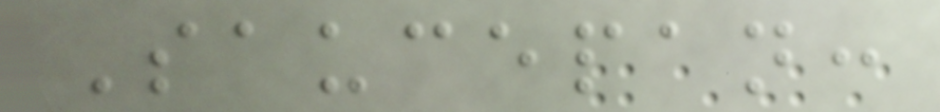Saucepan:
